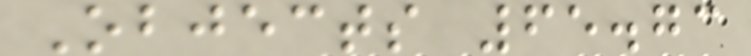Objects 65.73
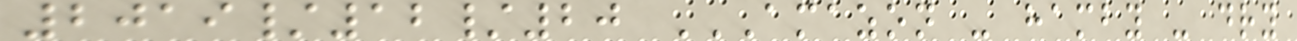2019/12/20 AMAZON - HAMBY - DRY
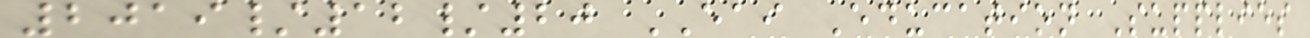2019/12/20 EAI Education Supplies
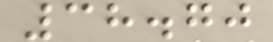38.70
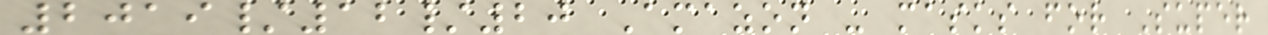2019/12/20 Amazon - masks for Super
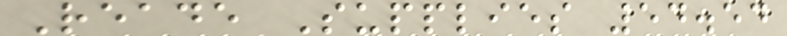Reade Supplies 54.54
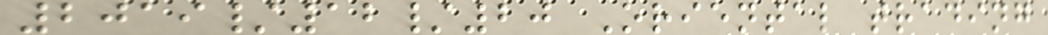2019/12/20 Oriental trading
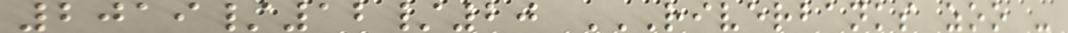2019/12/20 RIVERBANKS ZOO -
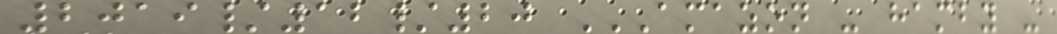2019/12/20 AMAZON - HAMBY -
